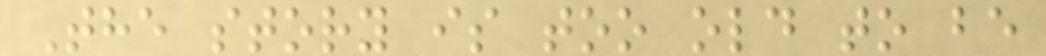The story is too old to be
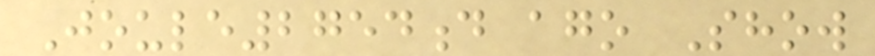Joule2754d ago Show
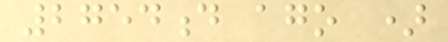2754d ago )
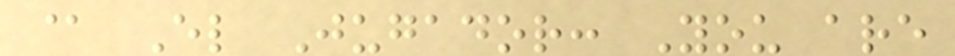@ El Jugador: You are
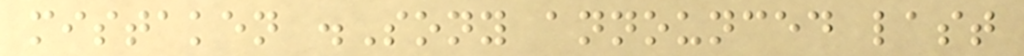mistaken .Sony announced last
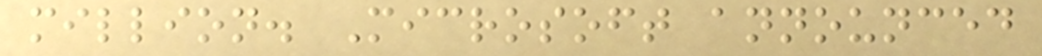million. Microsoft announced
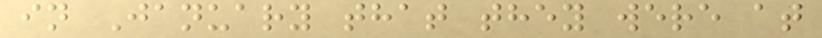in January that they were at
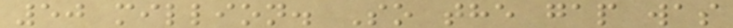50 million. So the gap was
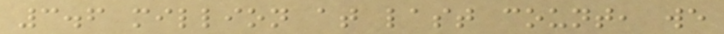3.6 million at last count, we
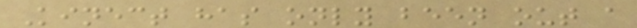Kinect has only been out a
